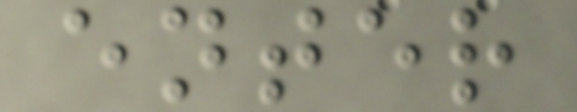enter
